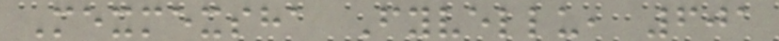Mexmexsha Fyvellu, 601
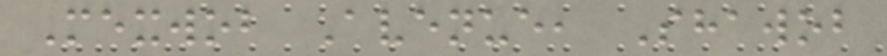Mexwob Avenue, Shawob
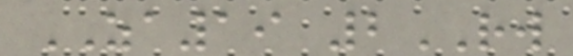ZA19 2RW
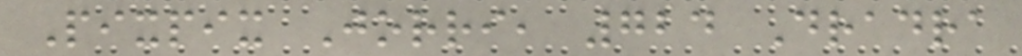Pixpix Jorri, 724 Dradra
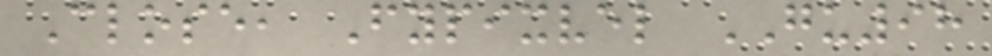Close, Fypixvel GU98
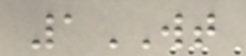1WT
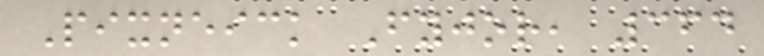Pixneick Fyjor, 364
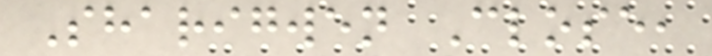Sharigwen Close,
